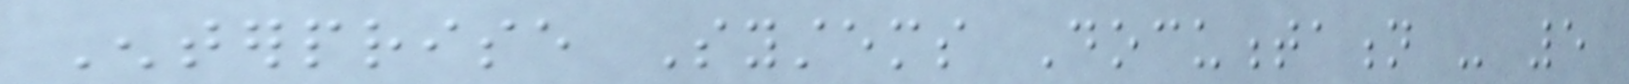Enterprise Systems Documentation - 5
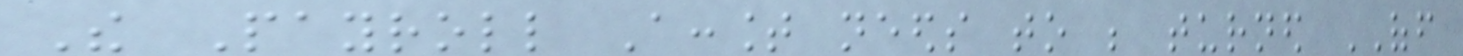The Payroll Account needs to be turned OFF
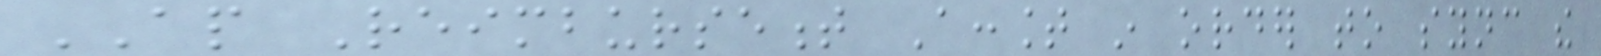AP Reimbursement Account in order to sync the
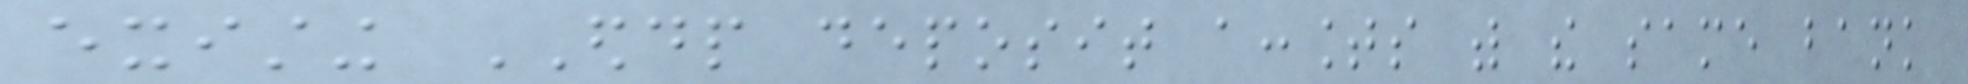existing EDDP deposit accounts with the same bank
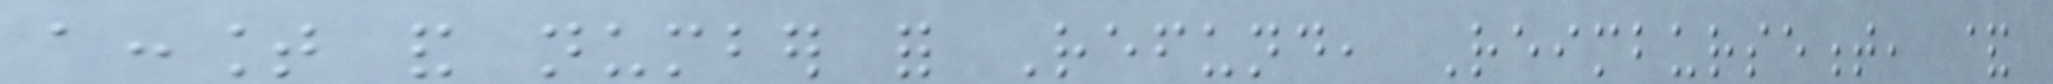account and number for Refund, Reimbursement, &
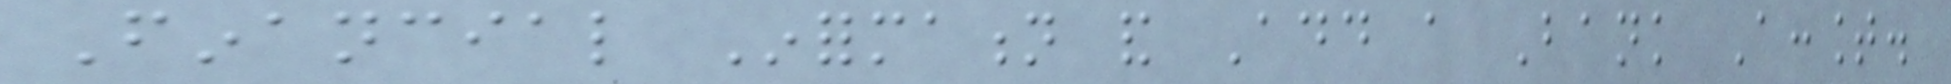Financial Information and Add a Bank Account.
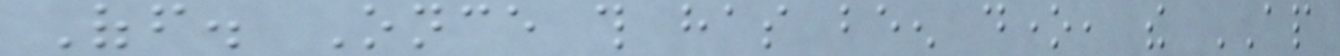Off. Once this has been done, the AP
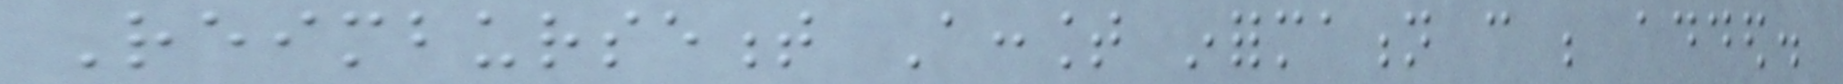Reimbursement Account information can be added.
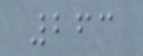263
